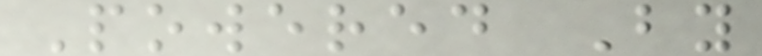Powered By
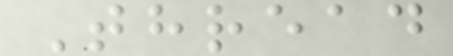Thread
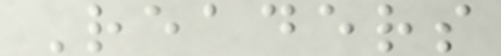Readers
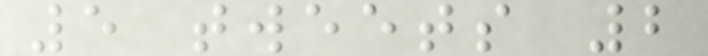5 tweets 2
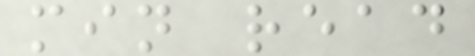min read
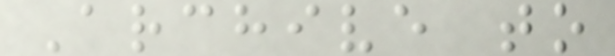Archive to
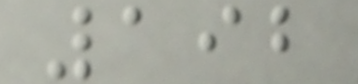192
